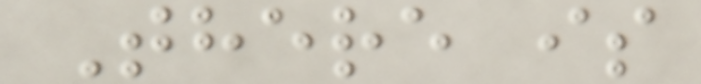There is
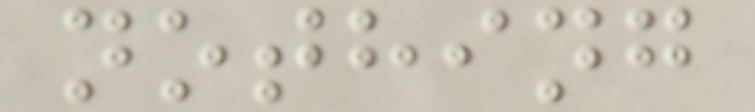nothing
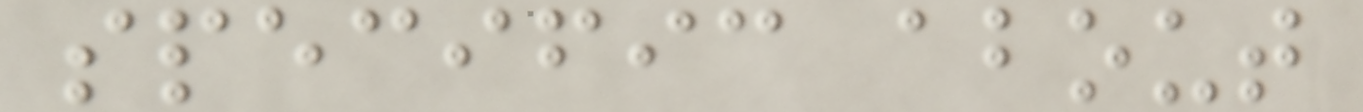specific about
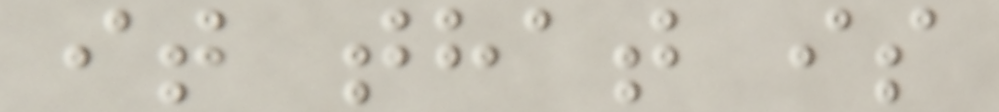it that is
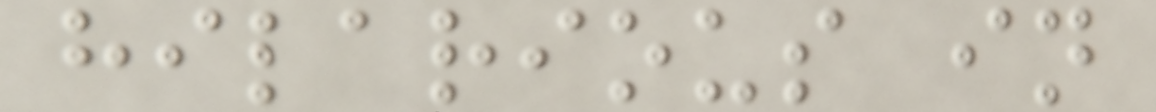hilarious in
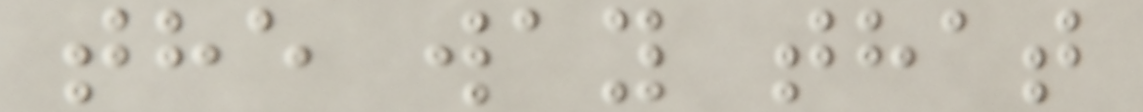the way that
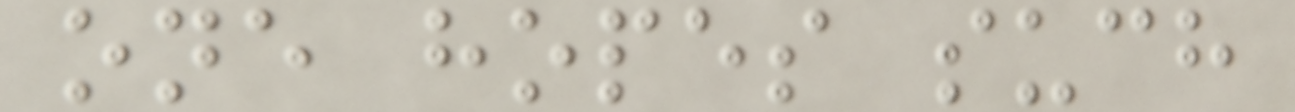one hopes such
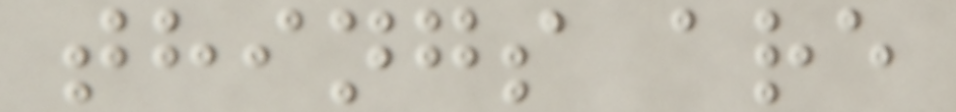things are
